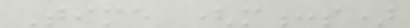Time (m:s)
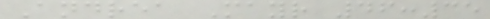Andrea Mayr 46:35
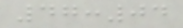47:04
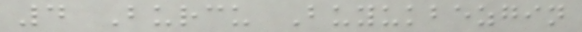4 Burcu Buyukbezgin
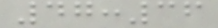47:36
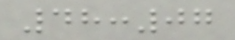48:07
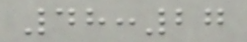48:27
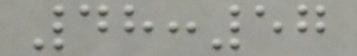48:57
